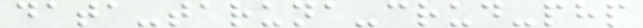data-taruna-crud-php
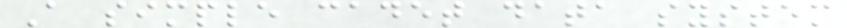A simple cadet data system
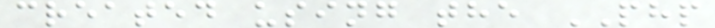created using the PHP
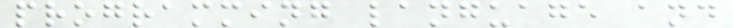programming language and
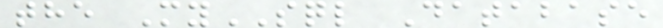the MySQL Database
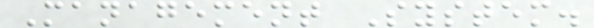Management System.
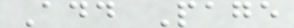Add Page
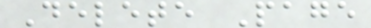Delete Page
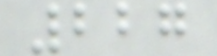227
